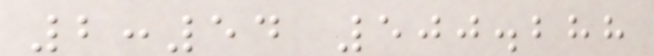2:54 500.288
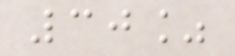30%
